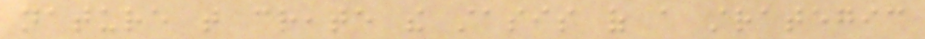nature that create the stasis of a strategic
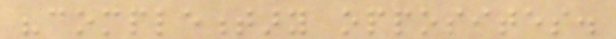"complementary opposites.
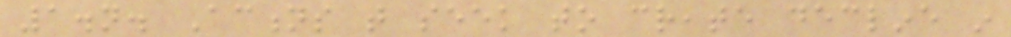1.n. Actions that seek to create decline in
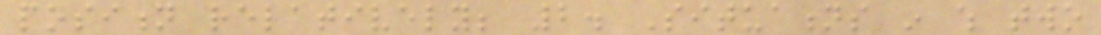position relatively; 2. Situations in which two
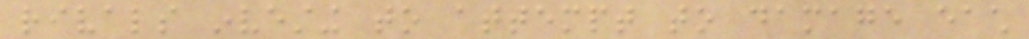rivals investing to attempt to damage each
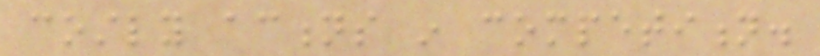costly actions in competition.
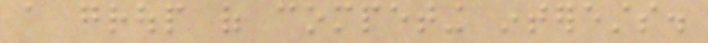a group of competing interests.
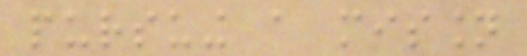pursuing a mission
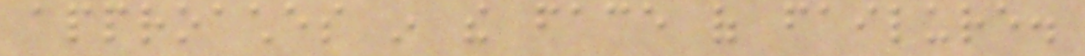approaches in the face of failure.
